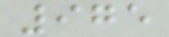975
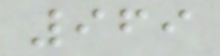969
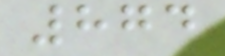874
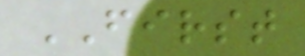FIRST
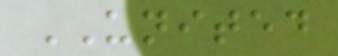UNITED
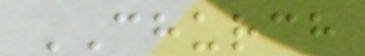CHURCH
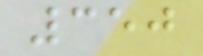350
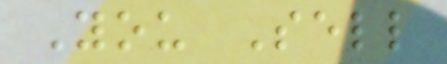You Sell
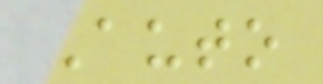Auto
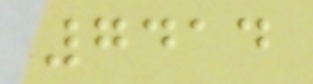7414
